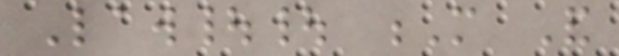Law|| M And
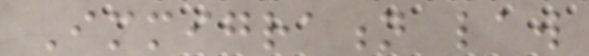Immigration law
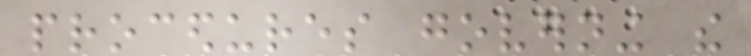procedures governing the
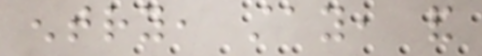entry, stay, and
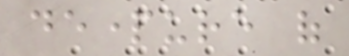departure of
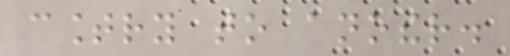country to another.
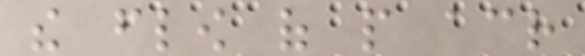the flow of people across
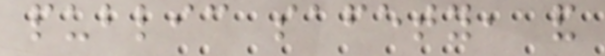public safety, and
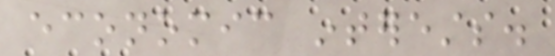economic interests.
